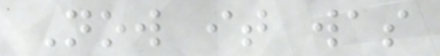Now it was
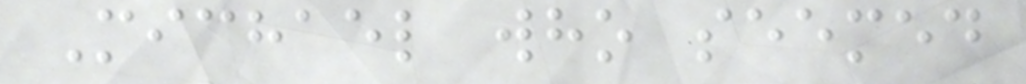Michael who seemed
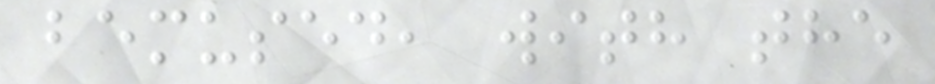bemused, with the
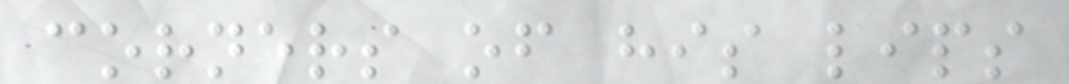corners of his lips
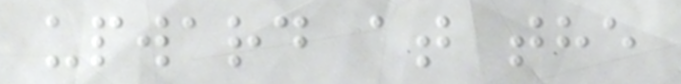upward at the
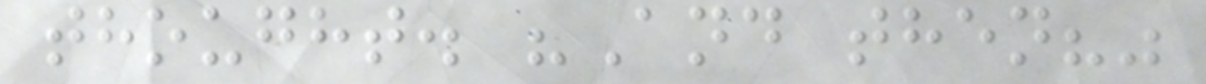thought. "And then?"
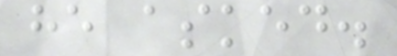he asked.
